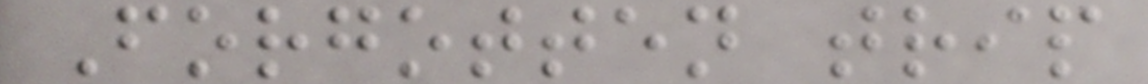Forgotten trip
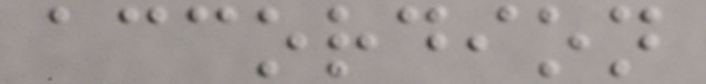accordion
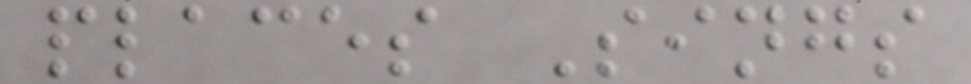places Sings
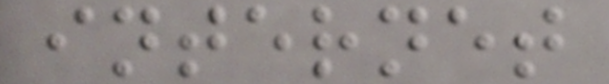internet
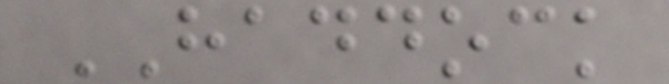HADDOCK
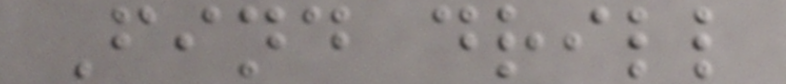Find drill
